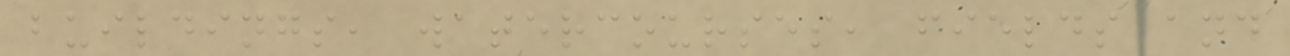buildings, watercourses, fields and
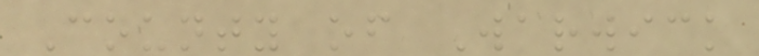County of Warwick
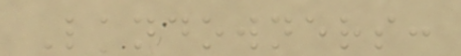Landowners:
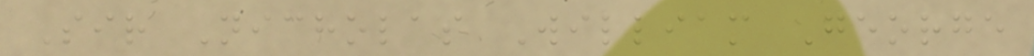Sir Nicholas William George
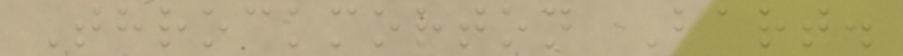Throckmorton Bart.
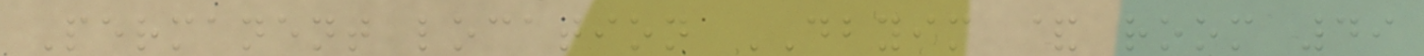Permanent location DBYIM & room 49
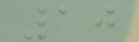10
